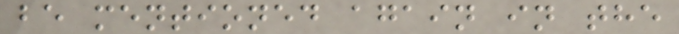be mentioned again in the
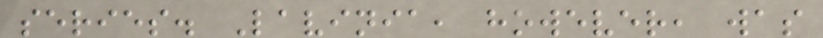series. Lavinia, however, was
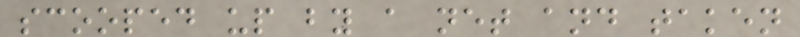scooped up by a net and taken
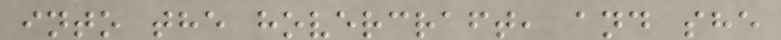into the hovercraft, and she
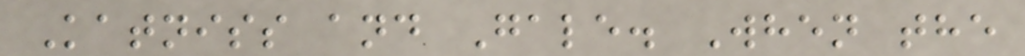Katniss and Gale. When the
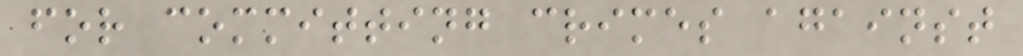for committing crimes against
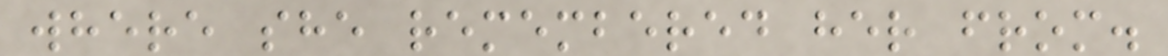where she remembered her from.
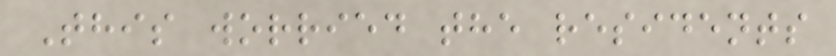This worried the residents
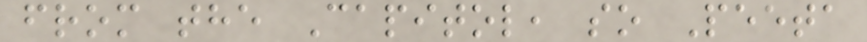from the Capitol, so Peeta
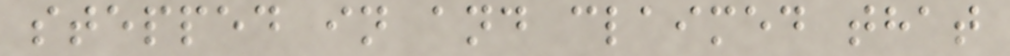stepped in and claimed that
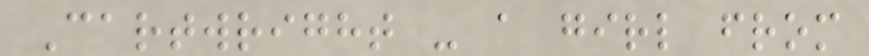Cartwright - a girl from
